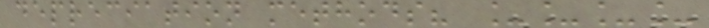depreciation methods? ____
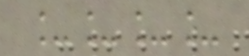____
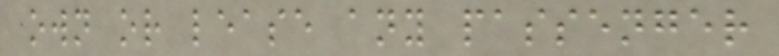own or lease any passenger
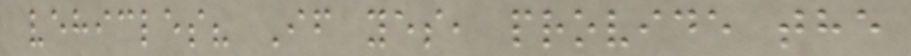vehicles? If yes, provide the
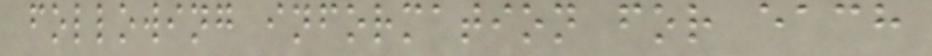following information for each
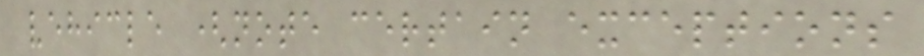vehicle (note certain exceptions
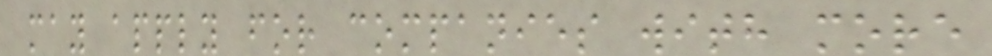may apply for companies with more
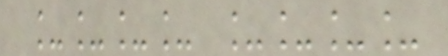____ ____
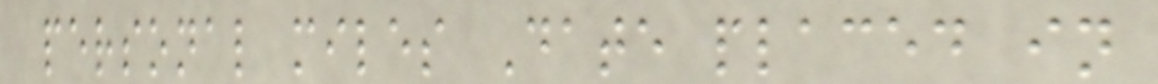personal miles Date placed in
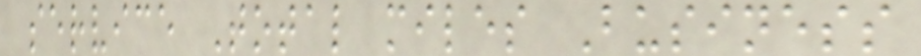service Total miles Business
